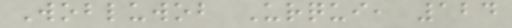Wobluwob Urqui, 124
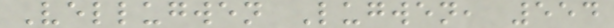Vellugwen Lugwen, 554
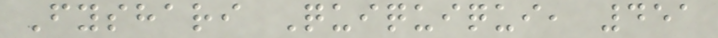Fyshari Quiquiqui, 451
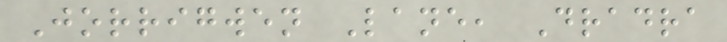Jorrigwen Lane, Dradra
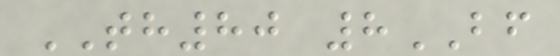TH80 8BF
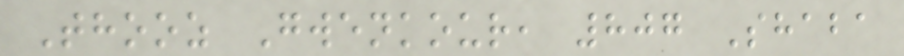Thooz Gwenkour, 807 Shaba
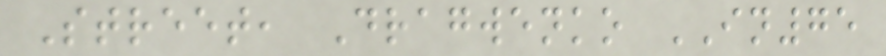Street, Dragwenko IN75
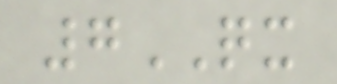7QX
